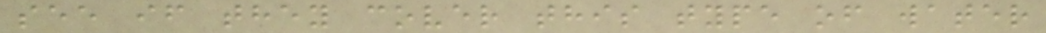see if they cover this type of water
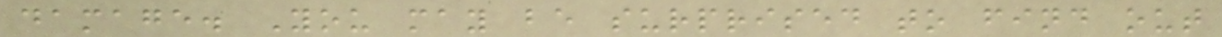damage. You may be surprised to find out
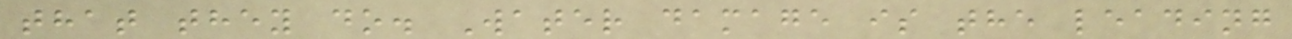that they do. Water damage is the leading
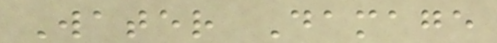Water Damage
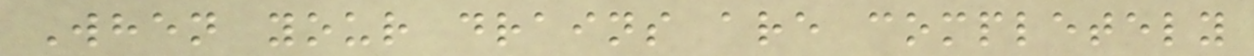When your drains are completely
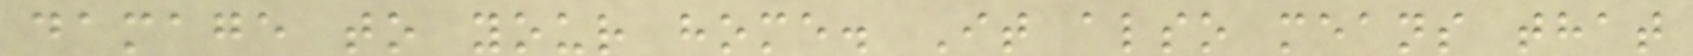damage to your home. It also means that
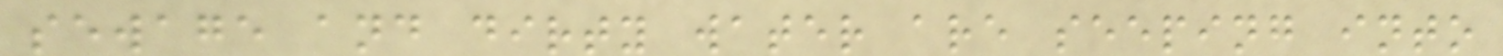sewage and dirty water are seeping into
